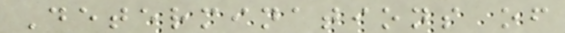Determinations of
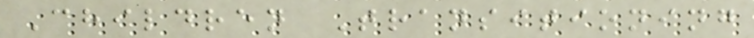Children Transitioning
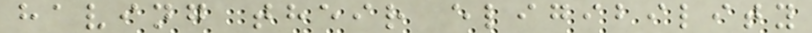having their eligibility
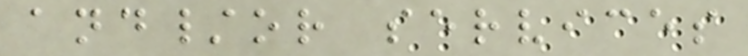and/or services
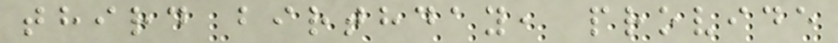third birthday, provide
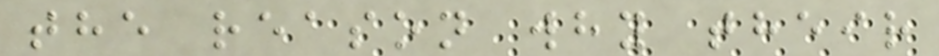the reason why their
